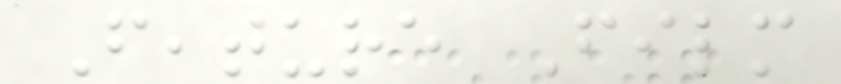Feature Film
